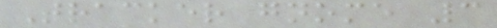Tracker gnome 3
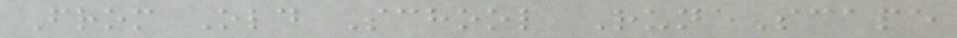From Old School RuneScape
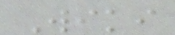Wiki
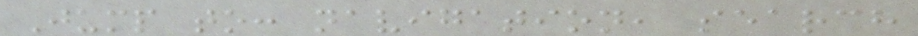Jump to: navigation, search
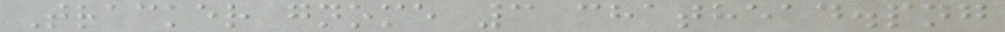Tracker gnome 3 chathead.png
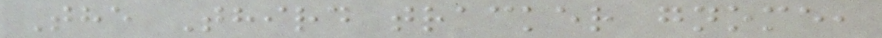The Third tracker gnome,
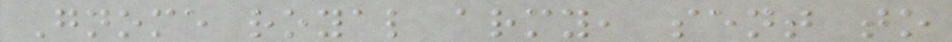Gnome royal army, sent to
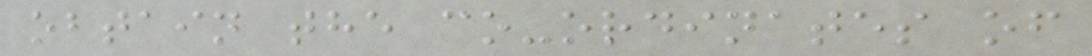obtain the co-ordinates of
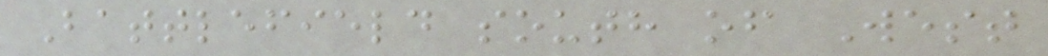Battlefield south of West
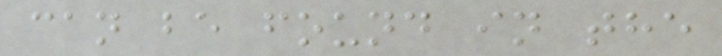can be found in the
